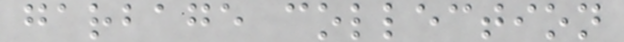garbage collection
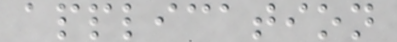application
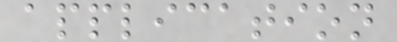application
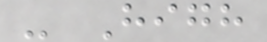- High
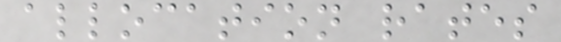allocation rates
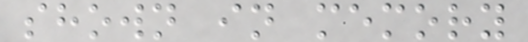shown in memory
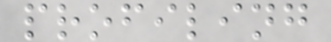profiling
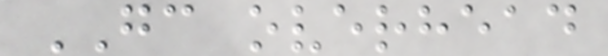GC overhead
